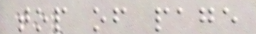top of page
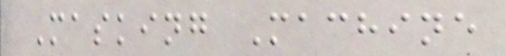Masking Machine
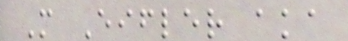M Eifler aka
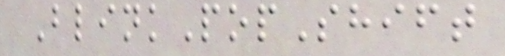BlinkPopShift
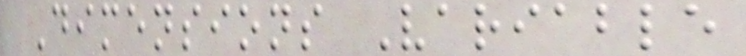Dimensions Variable
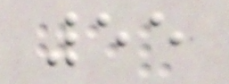55
